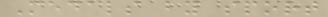Medals by sport
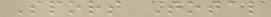Sport Total
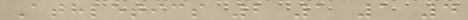Athletics 2 1 1 4
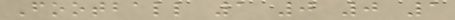Football 1 0 0 1
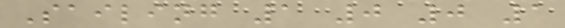Sailing 1 0 0 1
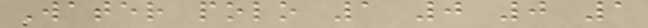Water polo 1 0 0 1
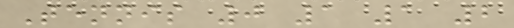Tennis 0 1 1 2
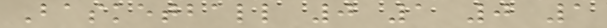Basketball 0 1 0 1
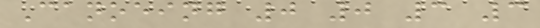Canoeing 0 0 3 3
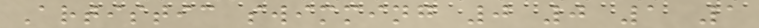Artistic swimming 0 0 1 1
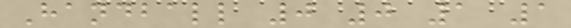Handball 0 0 1 1
